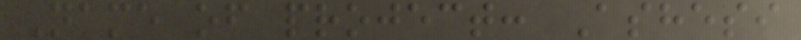Name of project: Ashesi
